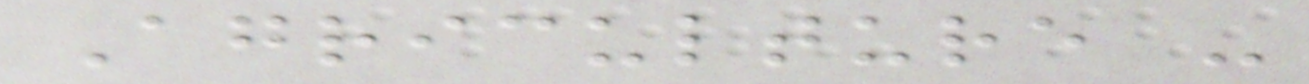Agriculture -
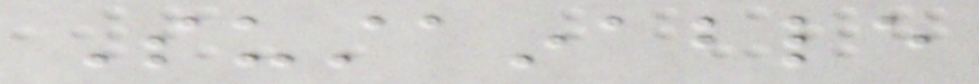Sustainable
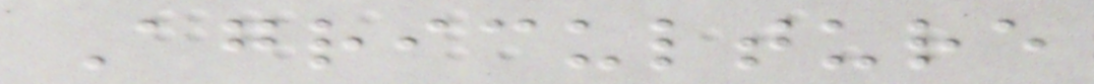Agriculture
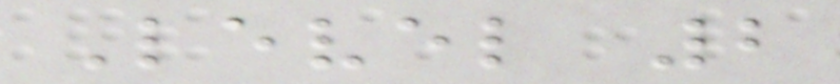Level 2
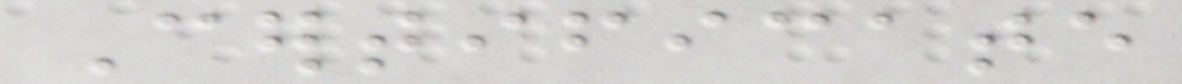Certificate
